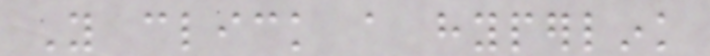You click a hyperlink
